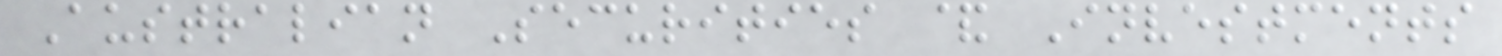Australian Securities & Investments
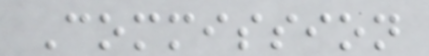Commission
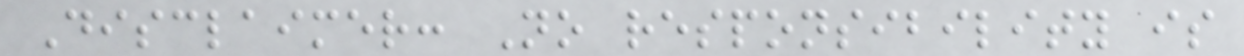Disclaimer: No responsibility is
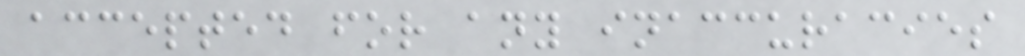accepted for any inaccuracies
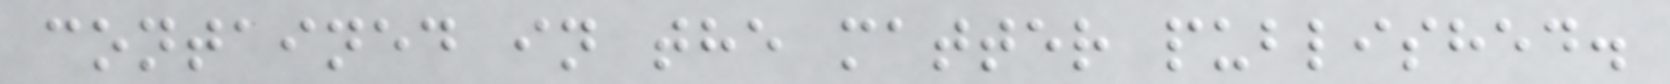contained in the matter published.
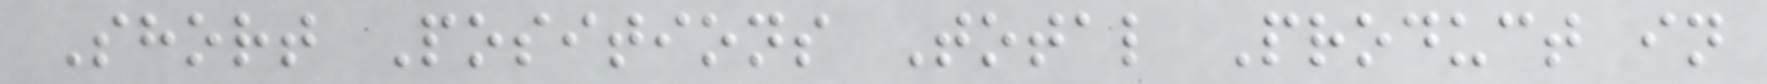Short Positions Total Product in
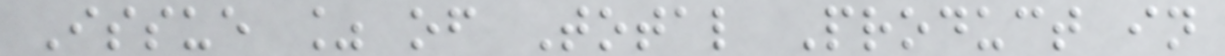Issue % of Total Product in
